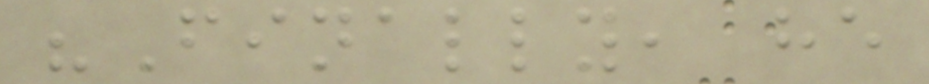"Finally, he
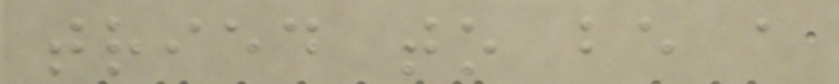tried to be a
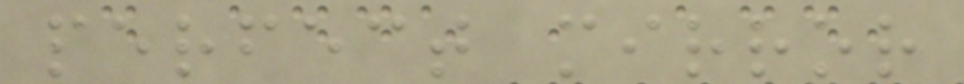perfect mirror
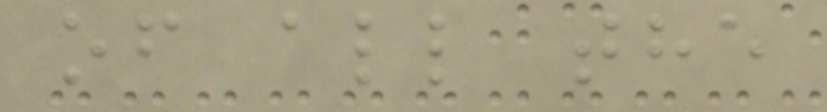of all the
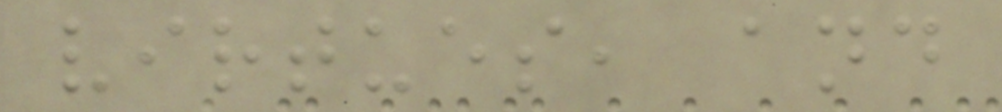virtues, and
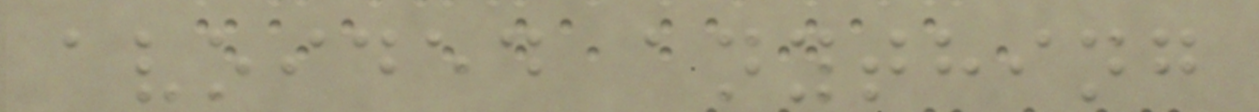avoided anything
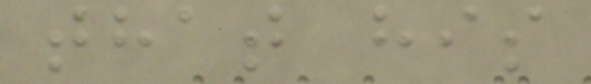that his
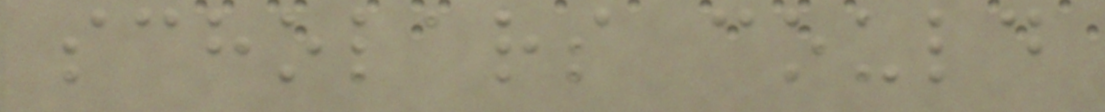scholars could
